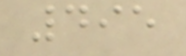495
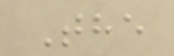The
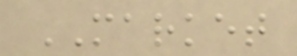MARKET
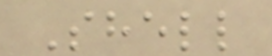Shell
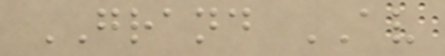GRAND AV
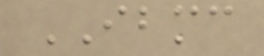IBMC
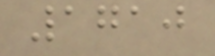1710
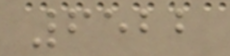6522
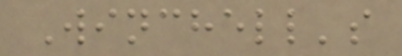Winchell's
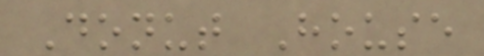Donut House
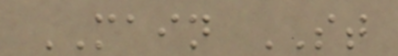MAIN ST
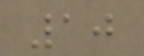10
